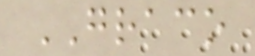GRACO
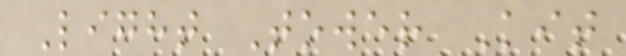Light Tower Kit
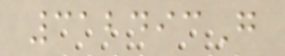312493G
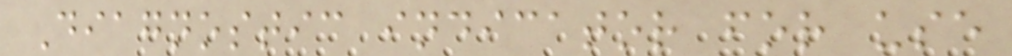Diagnostic indicator for use
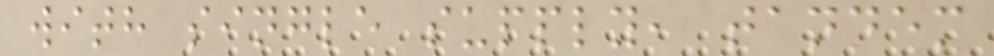with single supply, tandem
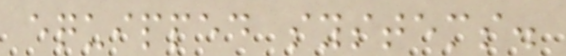equipped systems.
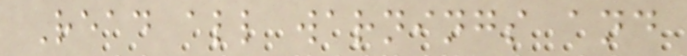Read all warnings and
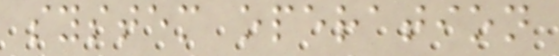system operation
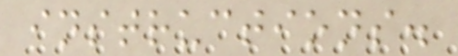instructions.
